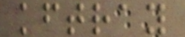kftray
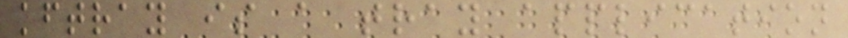kftray is a tray application
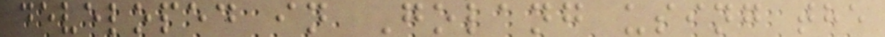developed in Golang using the
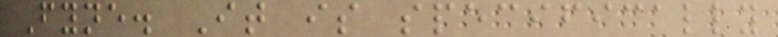Fyne. It is specifically
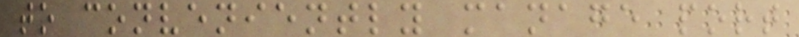to conveniently manage port
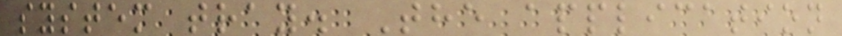system tray. The application
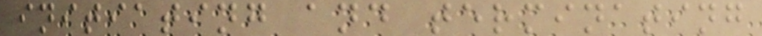initiating and terminating
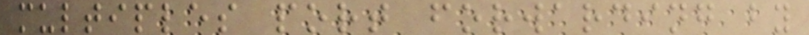multiples port forwarding by
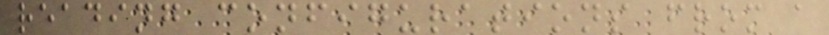reading configurations from a
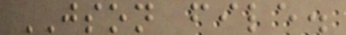JSON file.
